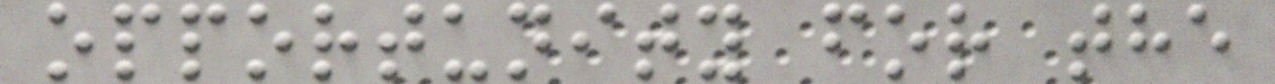opportunity for the
